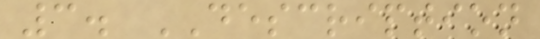3. DESCRIPTION
